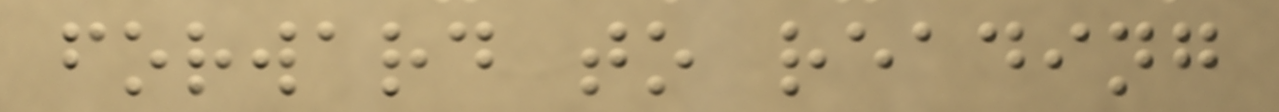forward to reading
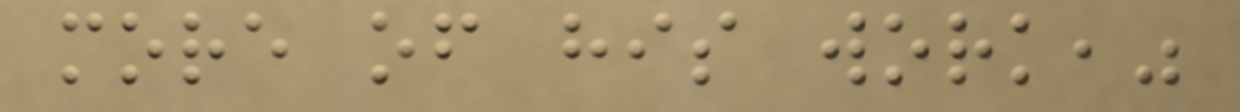more of his work,"
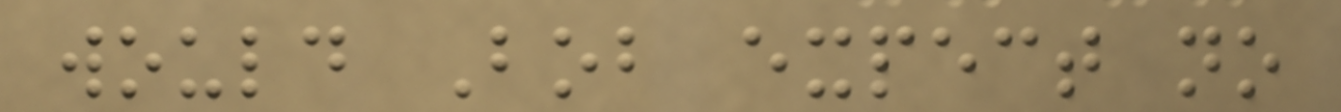would Bob expect no
